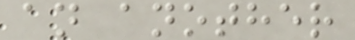an another
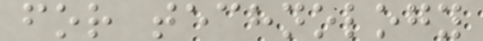for technology
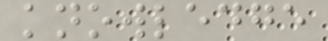knowledge
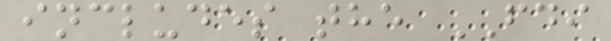includes the FDI
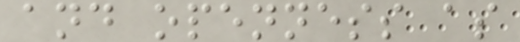and openness as
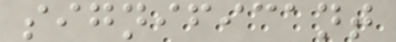significant
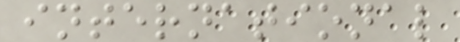international
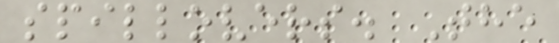spillovers. The
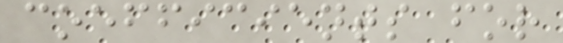coefficients for
